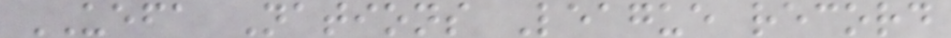UEFA Nations League record
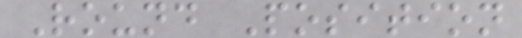Round Position
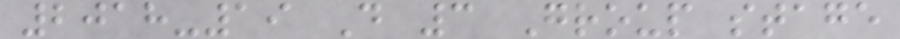2018-19 D 3 Group stage
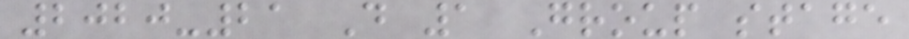2020-21 D 1 Group stage
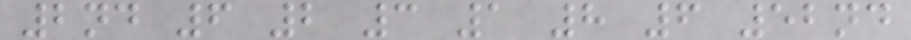2nd 6 2 3 1 8 6 52nd
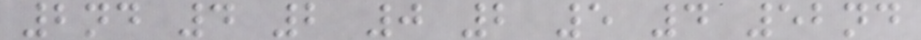2nd 4 2 0 2 5 4 52nd
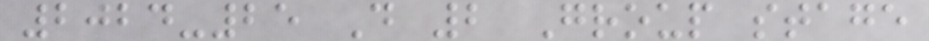2024-25 D 2 Group stage
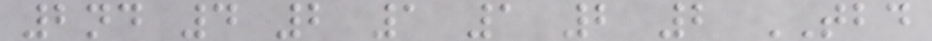2nd 4 2 1 1 2 2 TBD
